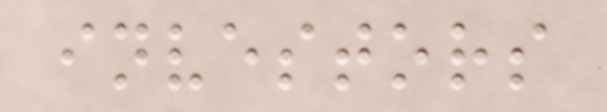investors
